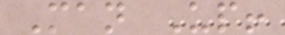Man Up!
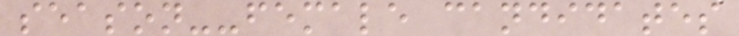season--female candidates
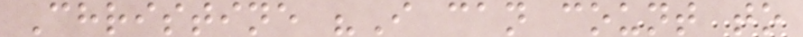Christine "I can count to
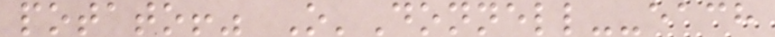potato!" O'Donnell--each
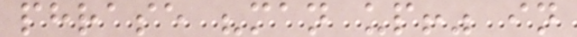phrase "man up!" in
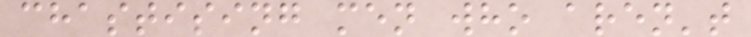chastising men who aren't
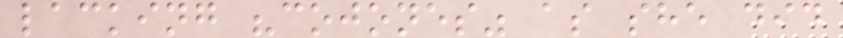lacking "cojones" as she did
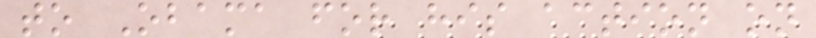to Obama for his action on
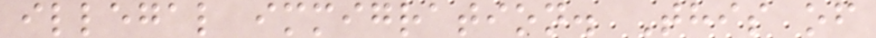illegal immigration. This of
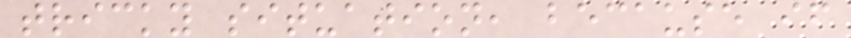tricky situation, because if
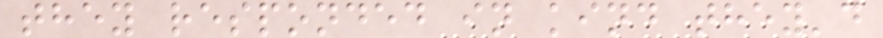they responded in kind they'd
